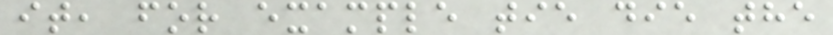it, for example tie die the
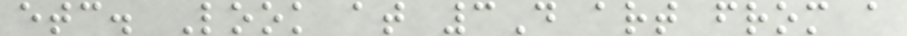etc. Look at 3D art from a
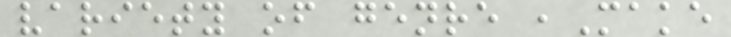variety of genre ,Make
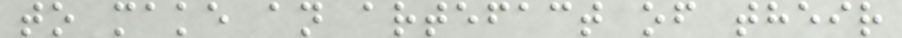to make an artefact of their
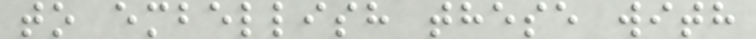to embellish these with
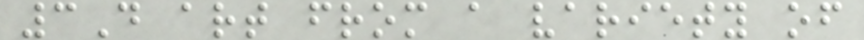3D art from a variety of
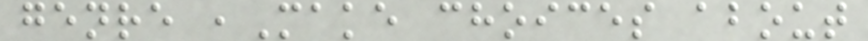genre ,Make choices about
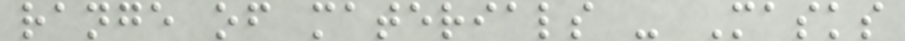range of materials - Masks
